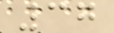37
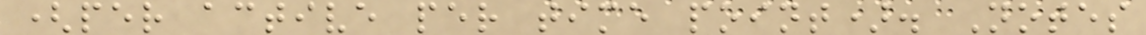(per active per time point). Notes
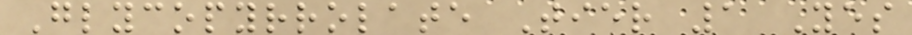Glycopyrrolate Tier 1 Yes
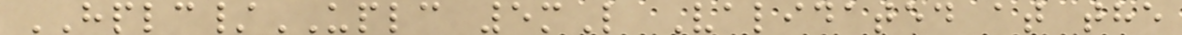HPLC/UPLC 5mL Validated at the
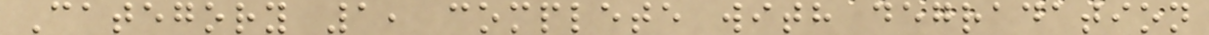Category 1, complete with degradation
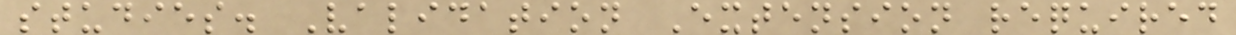studies. Validation Extension required
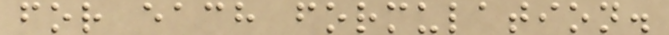for each formulation.
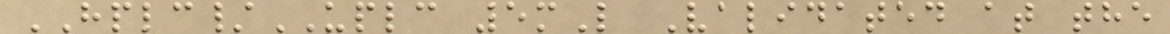HPLC/UPLC 5mL Validated at the
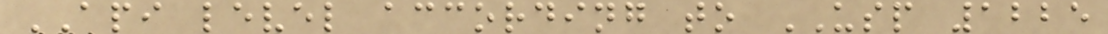API level according to USP 1225
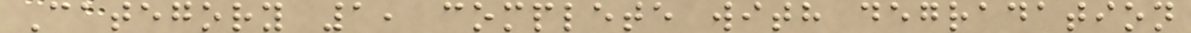Category 1, complete with degradation
